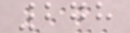278
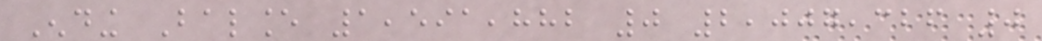Ending Balance 1,591,882 0 2,007,326 0
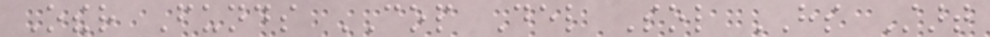Other Funds COP Del Sol HS Start
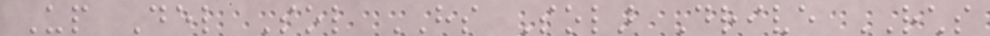Up Del Sol HS Solar Drive RCHS
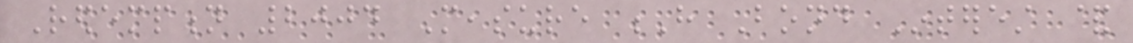Redemption 2004 Measure H Bond Interest &
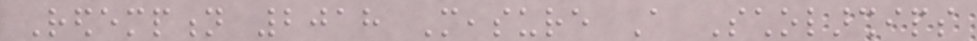Redemption 2018 Measure A Scholarships
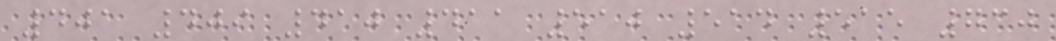401 409 410 411 510 514 515 730
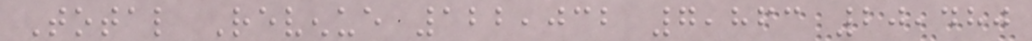Total Revenue 122,032 7,863 20,480
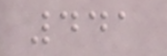441
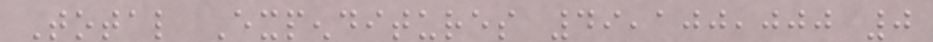Total Expenditures 49,100,000 0
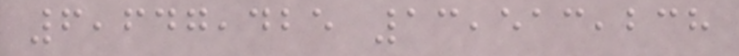6,647,425 13,513,238
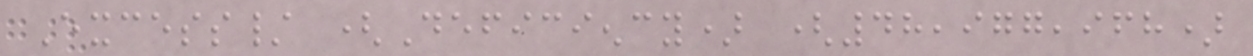Excess/ (Deficiency) (48,977,968)
